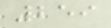259
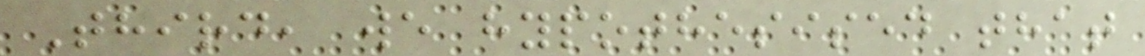Third, we hypothesised that
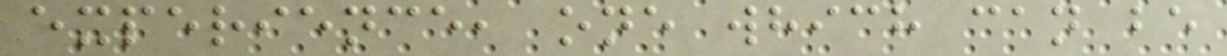experience, one which can be
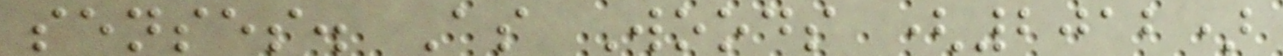senses. As Woods (2012)
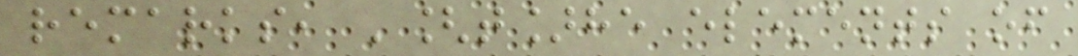remarks, '[t]he elements of
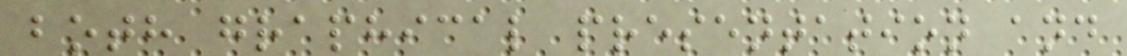both graphical presentation and
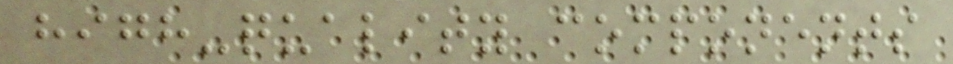high-quality components
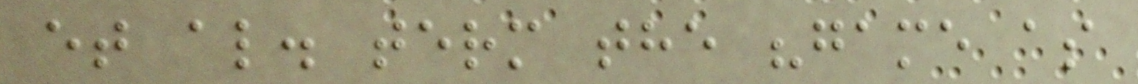et al. term the "game as
